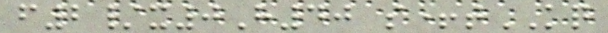f2/x0H40 s+tKQ
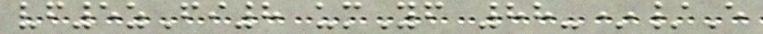vf5zFi8 umYf 88-*/E
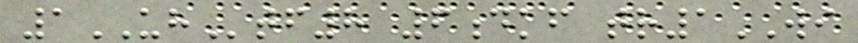1UHtf8 6dkf tr1WI
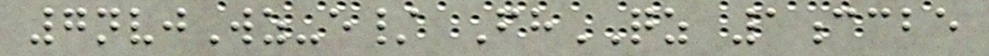7nvjWz-e/ FhQZ 1ccbe
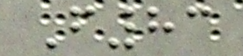F83
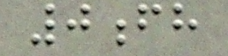0fh
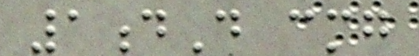1dD cmg
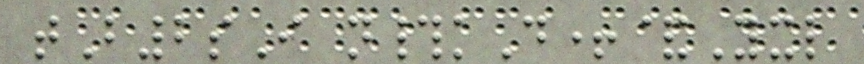tB2sI n#kD+&Yxl
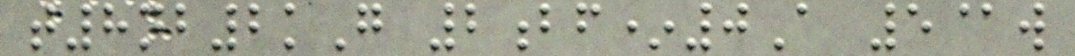t8nb2kG 2bf*0A 5@w
